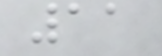11
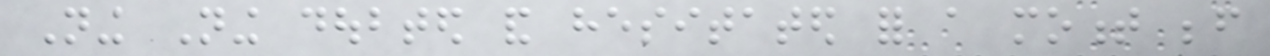Ning Ning doubted and hesitated for a moment before
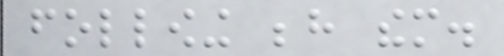following behind them.
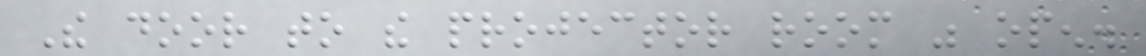The door to the projector room was open.
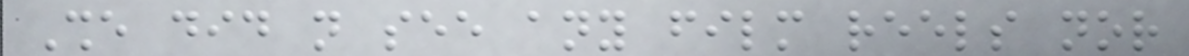She did not see any film reels nor
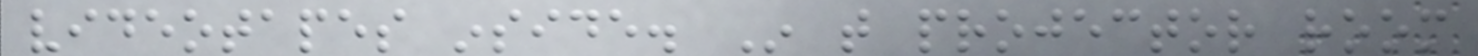videotapes inside. In that projector room
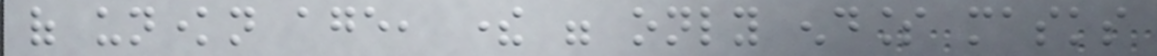of unknown age, there were only endless masks
